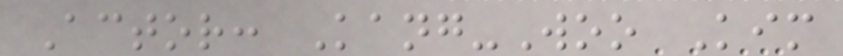Actor: Kang-Woo Kim
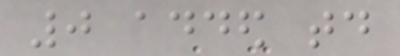0 added today
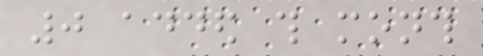0 added this month
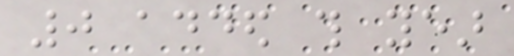0 added this year
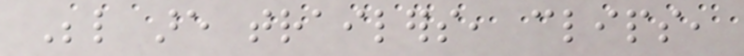Below are trailers, clips,
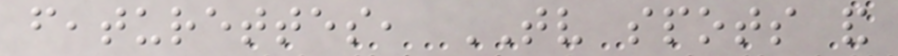featurettes, TV spots and
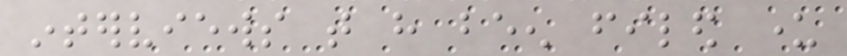interviews that have been filed under
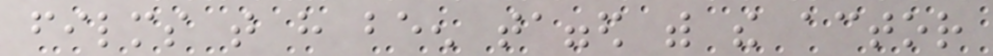films that have been tagged with the actor
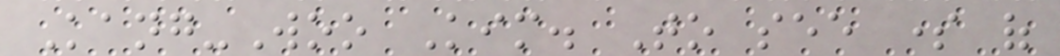Kang-Woo Kim. To see some of
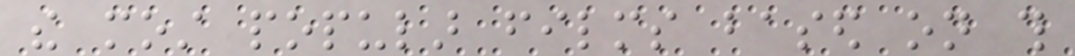the most popular films based on this
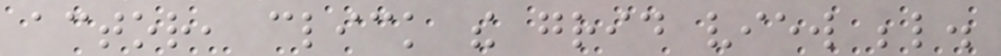actor, click the grid view below.
